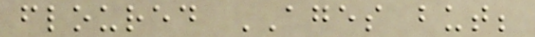floured AGES but;
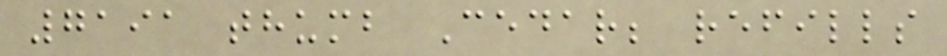7191 thumb Cedar; refills
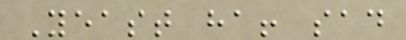Yeast ha! sad
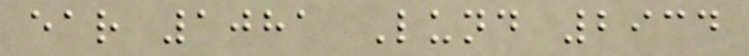ear 1081 Lund 2934
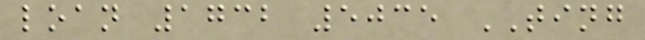loan 1732 5035 TING
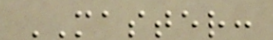MASTER:
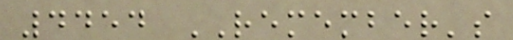4454 REMEMBER's
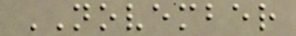NOVEMBER
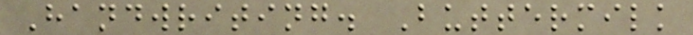Handwriting. Buttermilk
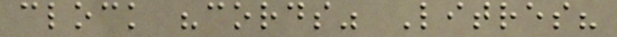clock "cords" Litres?
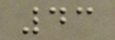43
